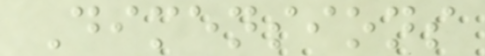Dimensions
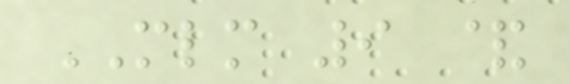MLM 9 &
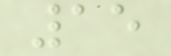15
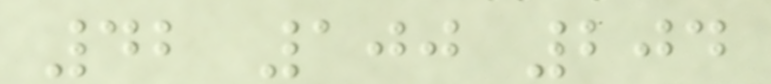42 100 204
